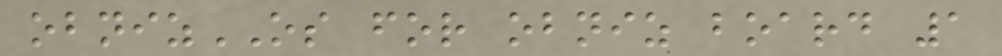obnizOS for obniz board 1
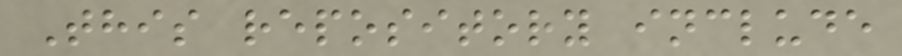This repository include
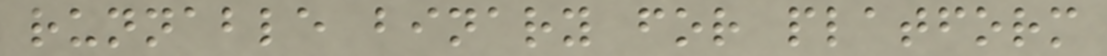runnable binary for platform
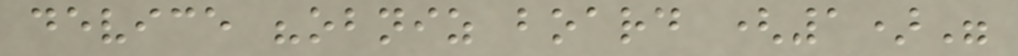device "obniz board (1)"
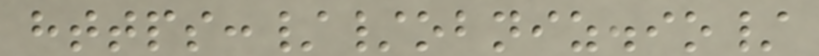https://obniz.io/
